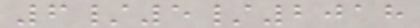6/5/2018
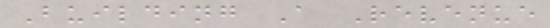Building A Revenue
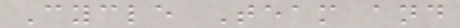Cycle Team and
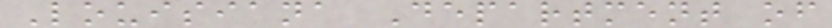Louisiana Department of
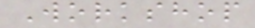Workshop
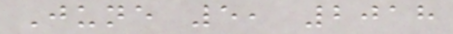June 5, 2018
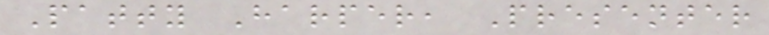Patty Harper, Presenter
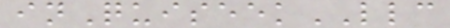inQuiseekLLC
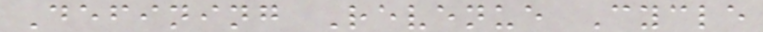Defining Revenue Cycle
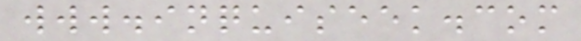www.inquiseek.com
